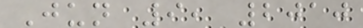Jun 9, 2010
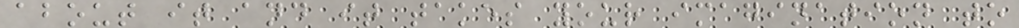about it and it takes your imagination to
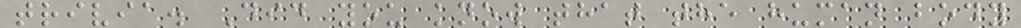trivia. Did you know that the human body
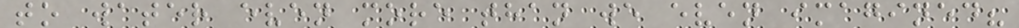to water even more than we even imagined?
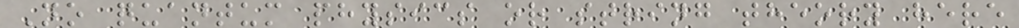No quantum physics or string theory here
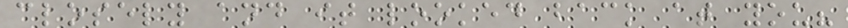closely and it looked back at you?
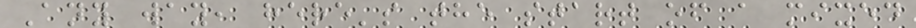Any way, here's the start of a mixed
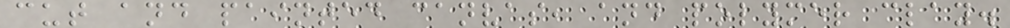cut and painted canvas, and polymer clay.
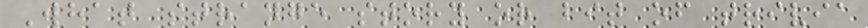What strange story or bit of trivia
